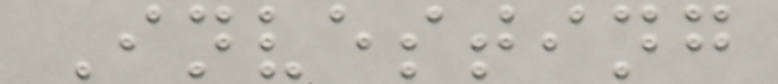Investing
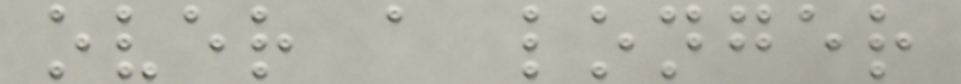over a longer
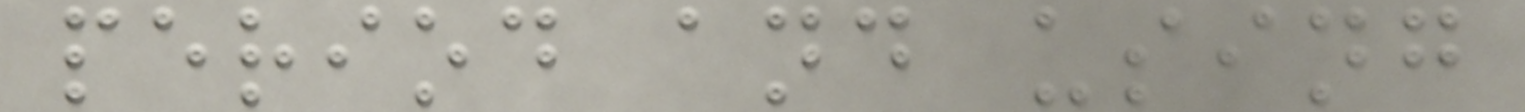period and using
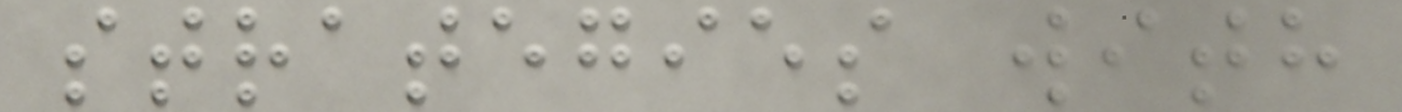strategies with
